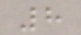8
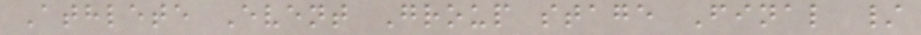Athlete Event Group stage Final /
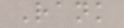Rank
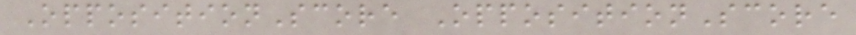OppositionScore OppositionScore
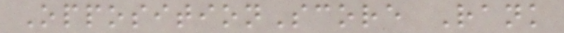OppositionScore Rank
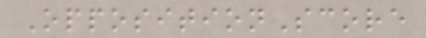OppositionScore
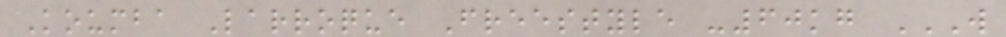Koumba Larroque Freestyle -60kg W
